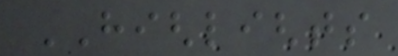HIGHLIGHTS
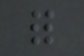for
